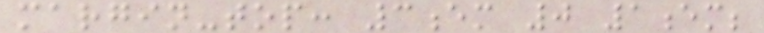margin-top: 3em 0 1em;
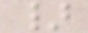}
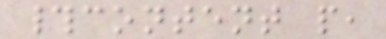#content p,
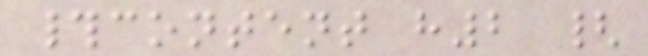#content h2 {
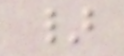}
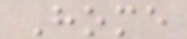Home
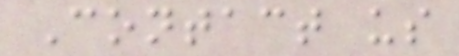Contact us
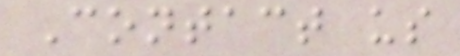Contact us
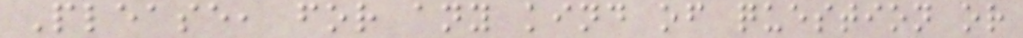Please, for any kind of question or
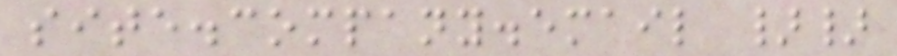site.company.email }}
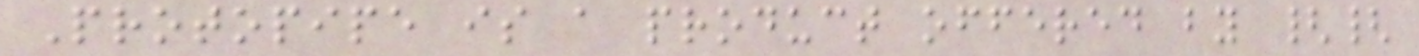Protopipe is a product offered by {{
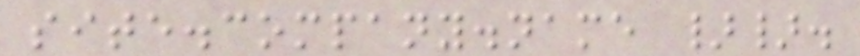site.company.name }}.
